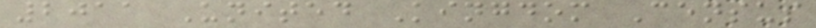2011 United Kingdom Census
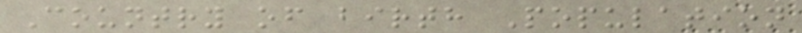Country of birth Population
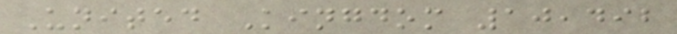United Kingdom 10,492
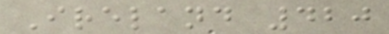Ireland 420
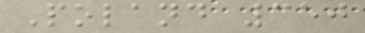Poland 350
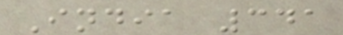India 341
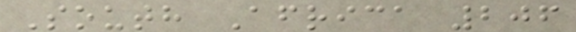South Africa 206
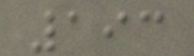193
